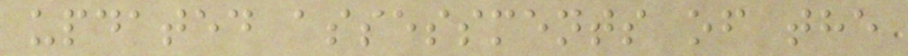updated assessments of the
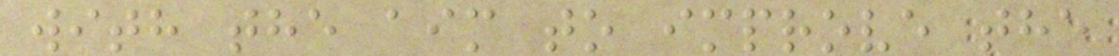with the aim to improve the
